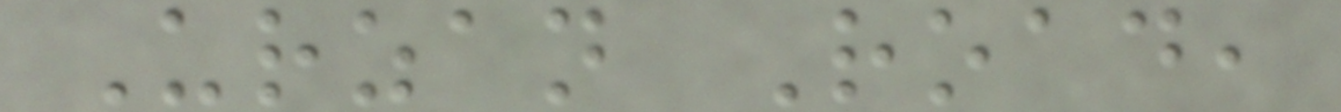Urzan Road,
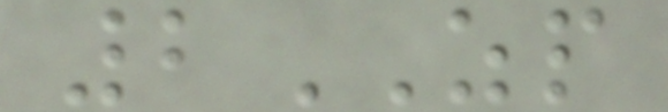2ZP
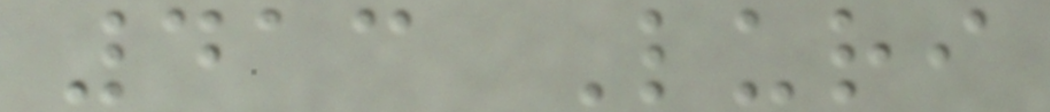413 Luri
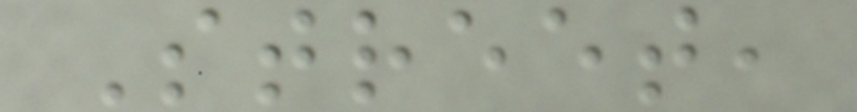Street,
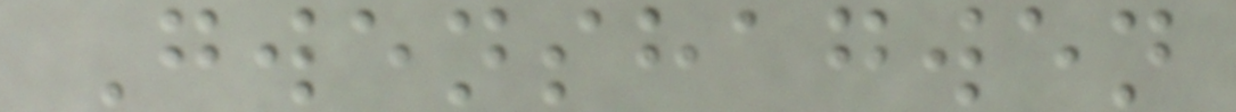Gwenshagwen
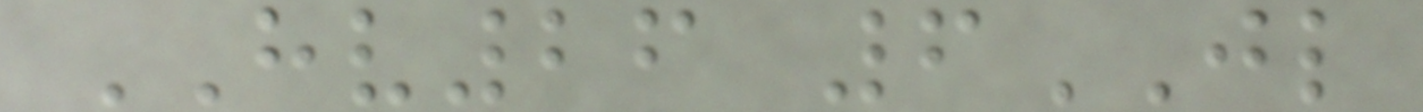HV26 6JL
